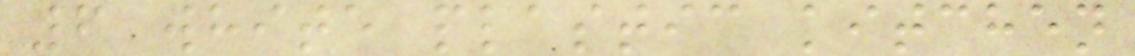6 white plastic kitchen
